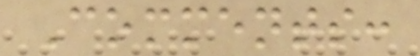Comments:
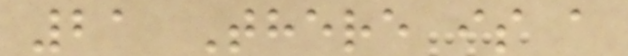21 There is a
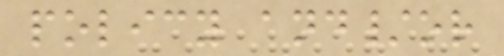policy and/or
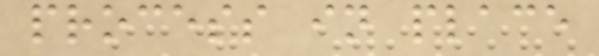process in place
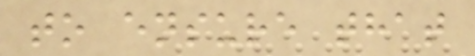to ensure that
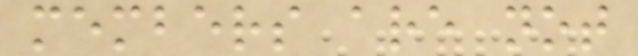members are not
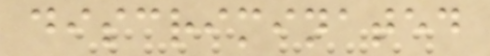discriminated
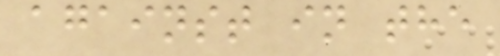against in the
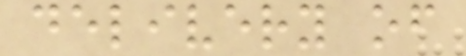delivery of
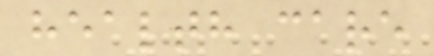health care
